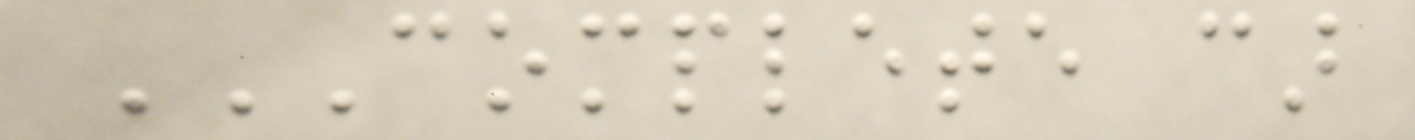COMPLETE CAR
